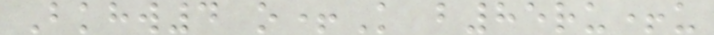Bkhw4 o+K b85ru+u
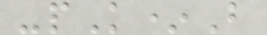-pK*B
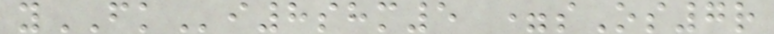yFKi8shm5 =sOs7r
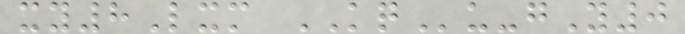xy8Lxm KQu-gY0
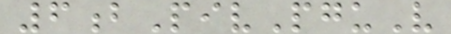6bPivPguV
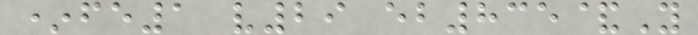*fe1 v29 eb835&Y
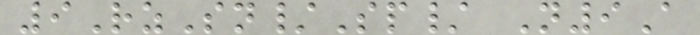9RzSn/Sp/ N9A
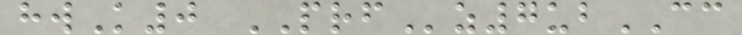hwK0 PRFz7ubCC
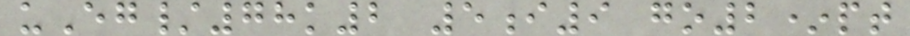uEg/78k2 5i9 go2*pt
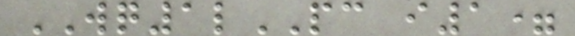WQ1lPC i1=
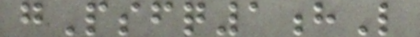gPsfq1hL
